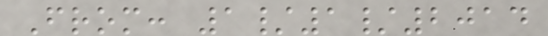From: 1/1/2014
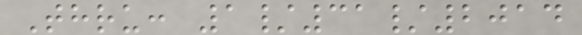Thru: 1/31/2014
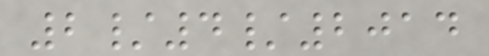2/4/2014
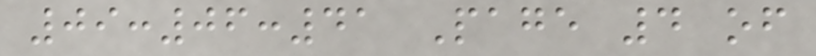09:06:41 Page 4 of
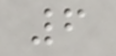6
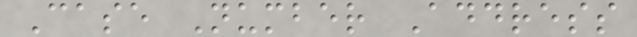Case Number Address
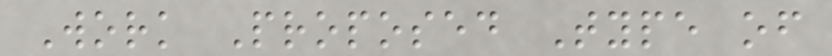Work Proposed Type of
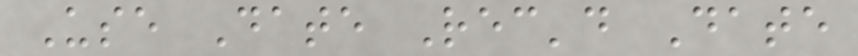Use Date Rec'd Date
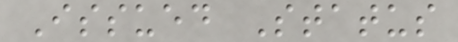Issued Status
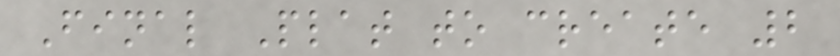Final Plat to create 2
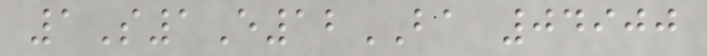1S1E12BA 04900
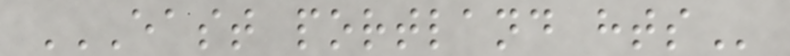EAST PORTLAND HTS
